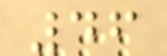46
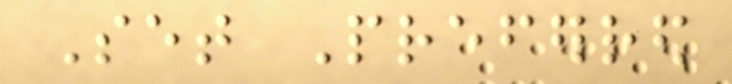Set Preferred
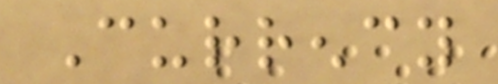Currency
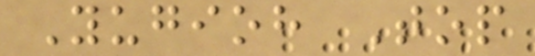Yugioh Top
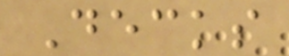Decks
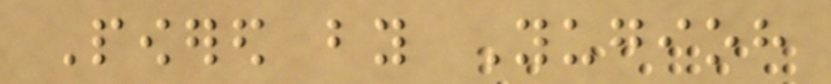Powered by Yugioh
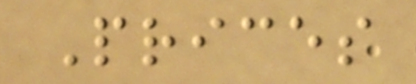Prices
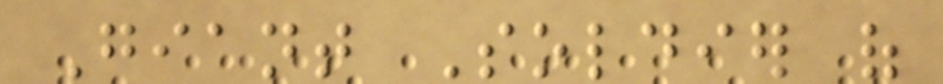Giant Soldier of
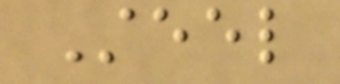Steel
